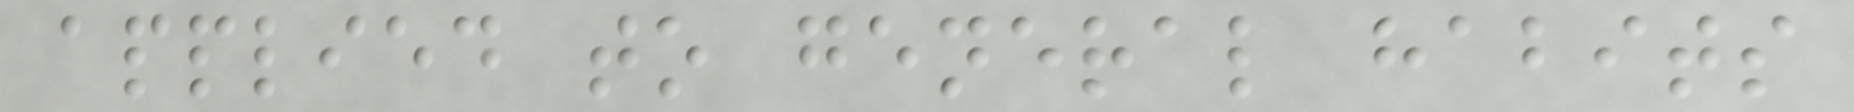applied to general habits
